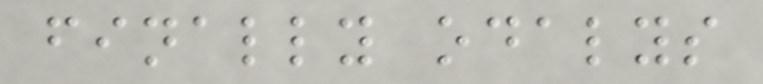finally odalys
